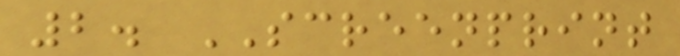2. SCREENPRINT
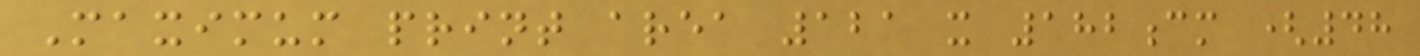Maximum print area 121 x 182cm (48
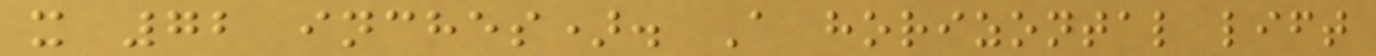x 72 inches). A horizontal lift
